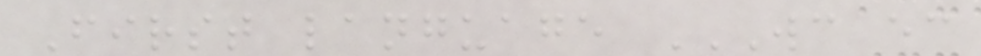First language WC EC
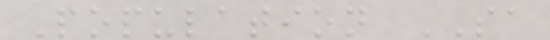Population SA
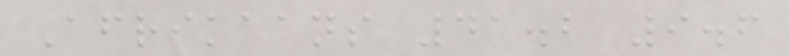Afrikaans 41.2 9.6
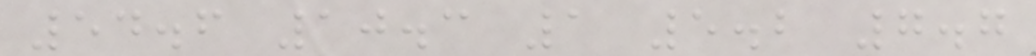54.6 10.3 1 5.2 7.7
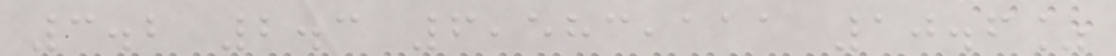3.2 2.3 6,583,111 10.6%
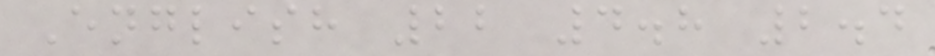English 22 4.8 2.4
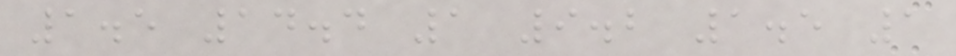1.5 14.4 1 9.2 1.5 1
